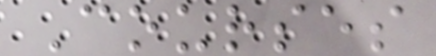Courses
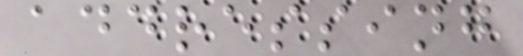addressing
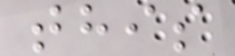this
